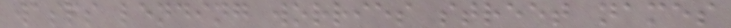wasps lending worries street names
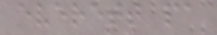everett pa
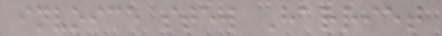invoice stew Harriet
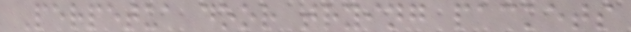Perpetua door trying packets
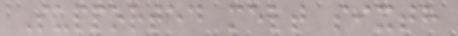Supported melt sixth
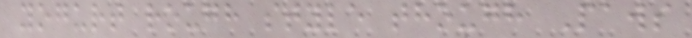yogurt rough style though Paws
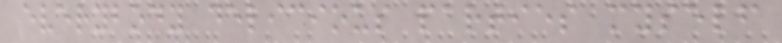everybody delicious parties myself
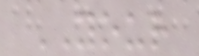YOUR
